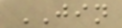JIN
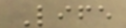Life
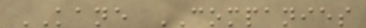KANE COMPANIES
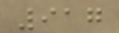917
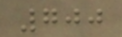700
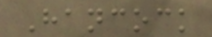Hancock
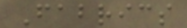Fabrics
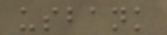usbank
